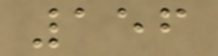156
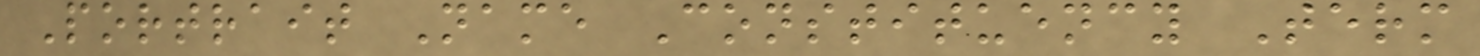Portrait Name Constituency Term
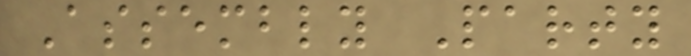Assembly Party
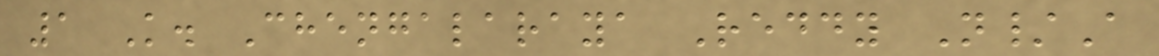1 K. Chengalaraya Reddy N/A
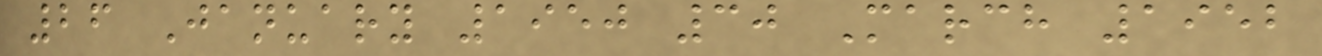26 January 1950 30 March 1952
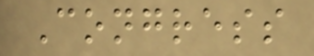Congress
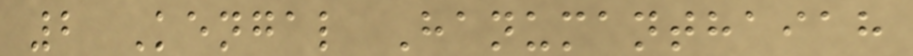2 Kengal Hanumanthaiah
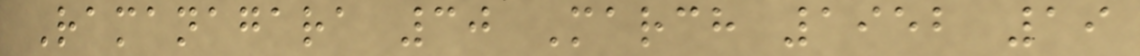Ramanagara 30 March 1952 19
